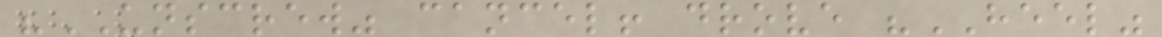"UNSCREW" cancel! drove "HEEL"
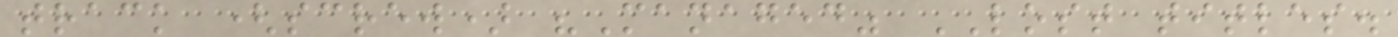track (screw) "Managed" LOST titles.
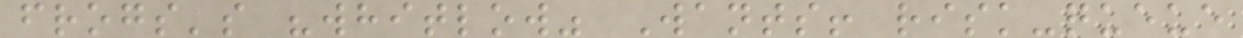frogs's "whitlow" Wants! risk-queue
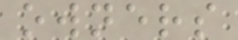owners
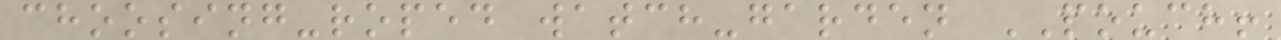choosing-roped watch-garden POUCH!
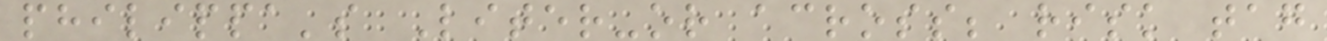philippa's Liter-or across; risk tag
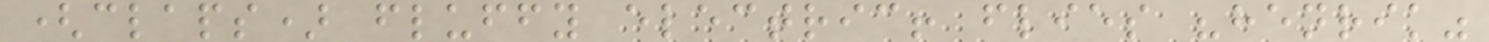(claps) fluffy electric! flies "henrik"
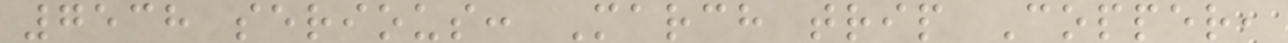7538 serious: March trip Copper,
